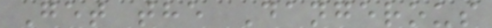Get the Dangerous
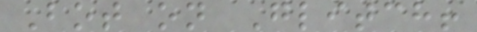Bot on Glitch!
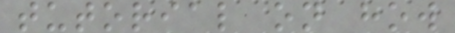tutorial on how
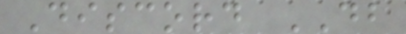Discord DB
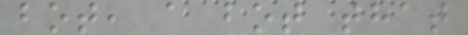bot, a bot that
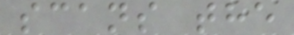scans the
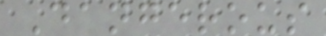Dangerous
